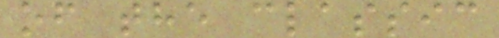of the classic
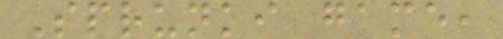Sprunki game,
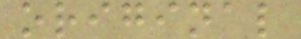original
